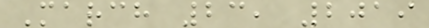March 23, 2019
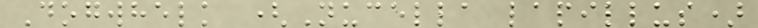Dogwhelk (Nucella lapillus)
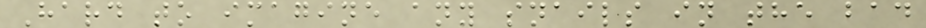Hard to imagine any snails in the bad
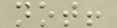not!
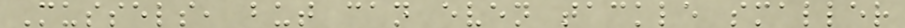Mussels, but can even tackle smaller
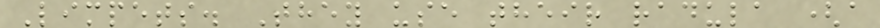Limpets. They use their radula (a
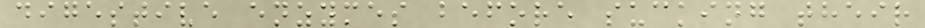digestive enzymes before sucking their
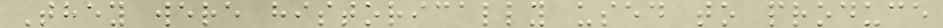They were historically used to produce
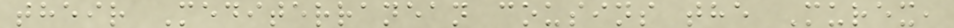their Mediterranean cousins the Murex,
